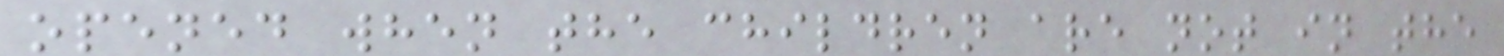opened when the children are not in the
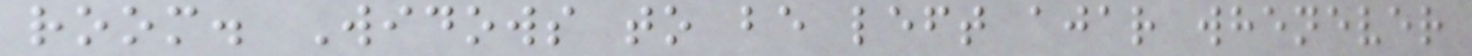room. Widows to be left ajar whenever
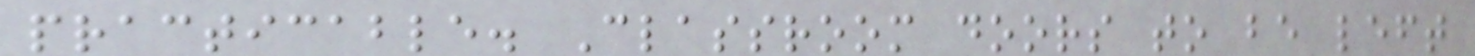practicable. Classroom doors to be left
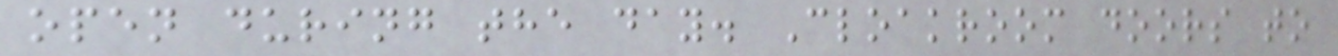open during the day. Cloakroom doors to
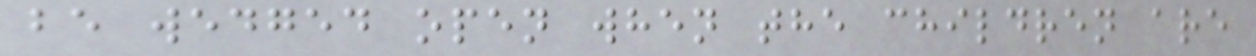be wedged open when the children are
